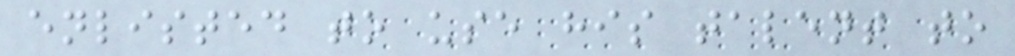enlisted to use his talent to
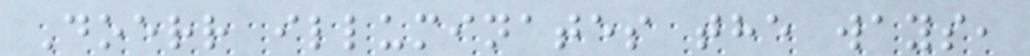Doerr illuminates the ways,
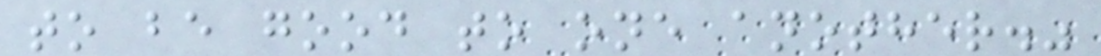to be good to one another."
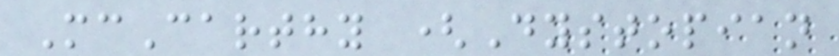McCarthy (Dystopian
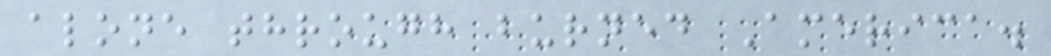alone through burned America.
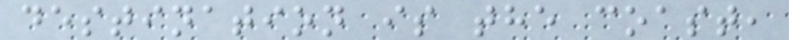destination is the coast,
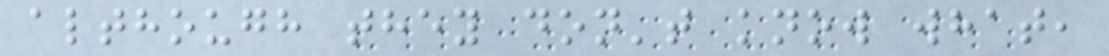although they don't know what,
